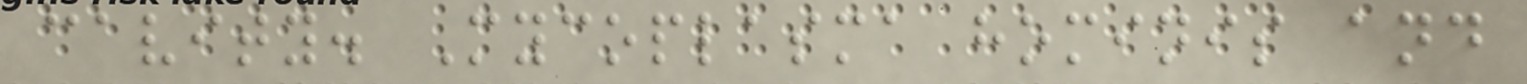cavity. Mycoplasma hominis and
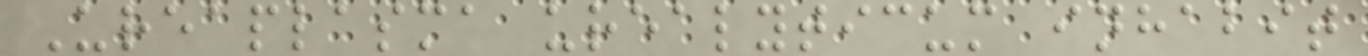Ureaplasma urealyticum inhabit
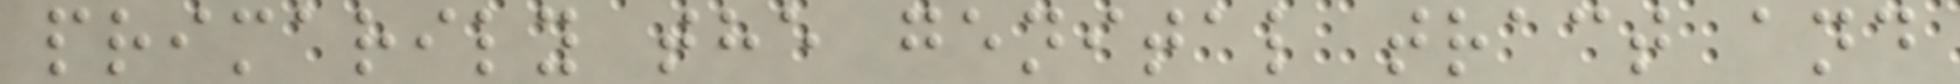primarily the genital tract and
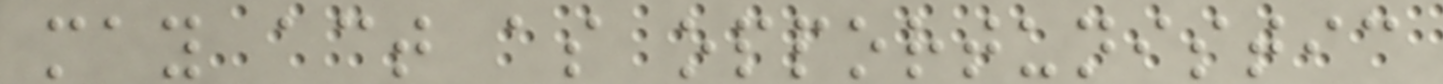may act as opportunistic
